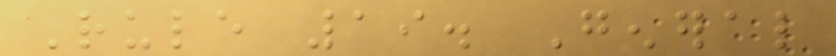Rule 19. General
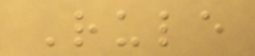Rule
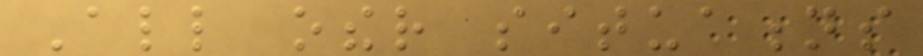All other situations
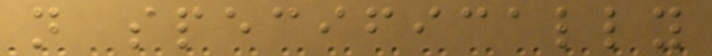not specifically
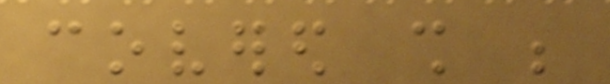covered shall be
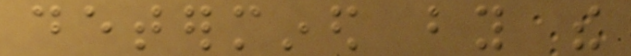determined by the
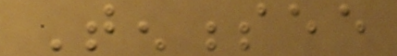Tennessee
